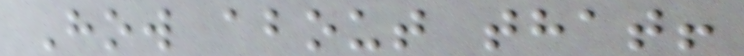How about that!
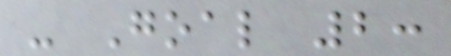- Goal 2:
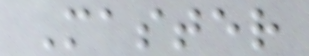Master
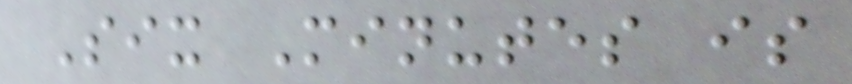Six Minutes is
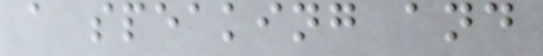a speaking and
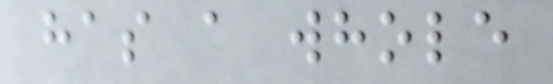has a whole
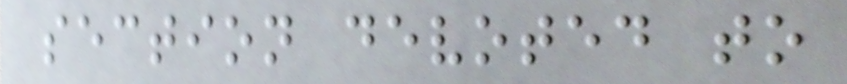section devoted to
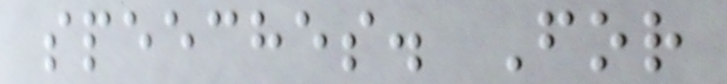speeches. For
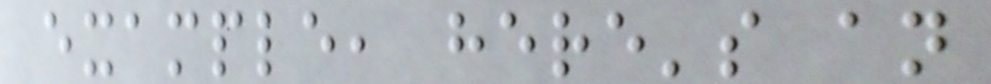example, here's an
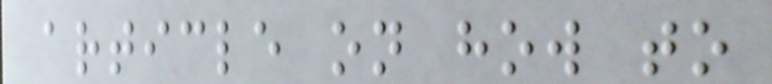article on how to
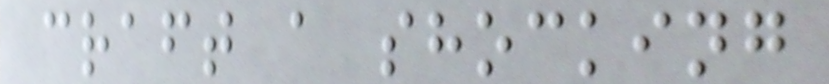craft a shocking
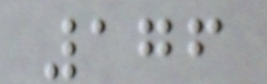176
